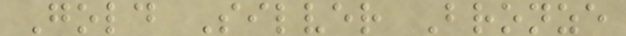Gold Silver Bronze
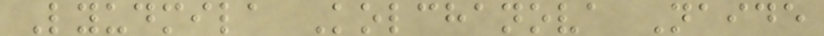Lyudmila Kolchanova Naide
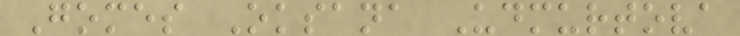Gomes Oksana Udmurtova
